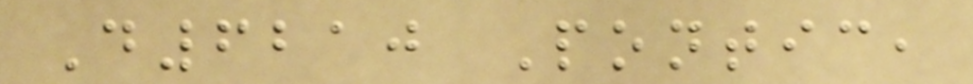D6210 Pontic,
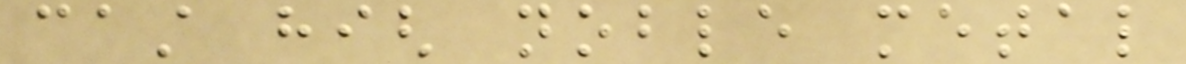cast high noble metal
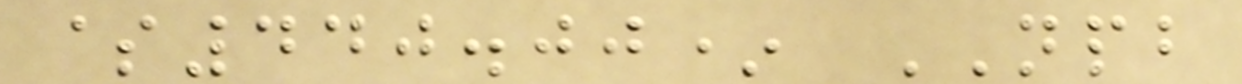$440.00* NPB
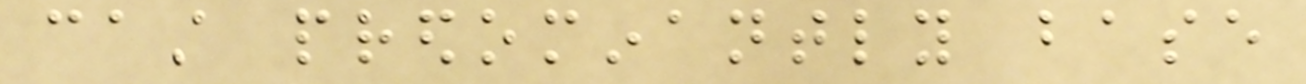cast predominantly base
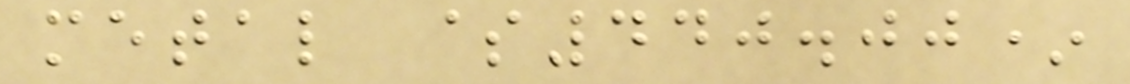metal $440.00*
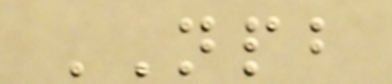NPB
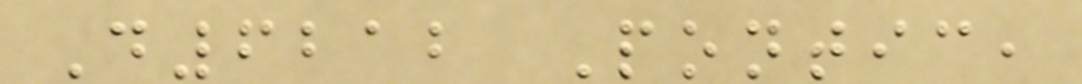D6212 Pontic,
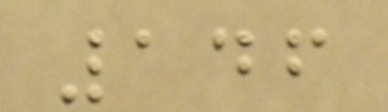146
